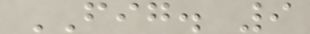FIG. 9
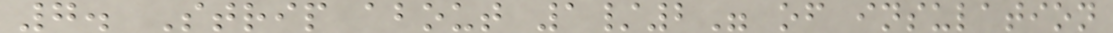7. Strip about 1/2" of insulation
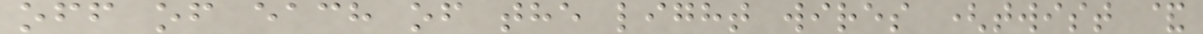off of each of the light wires (twist &
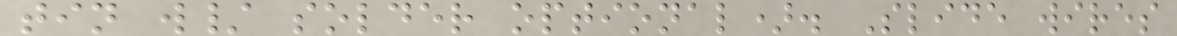tin w/ solder optional). Slide wires
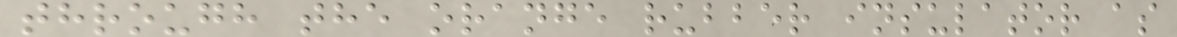through the orange rubber insulator as
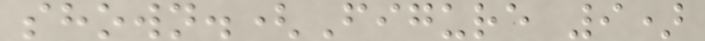shown.(Figure 9)
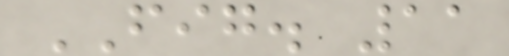FIG. 11
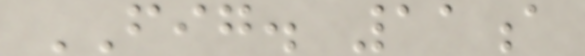FIG. 11a
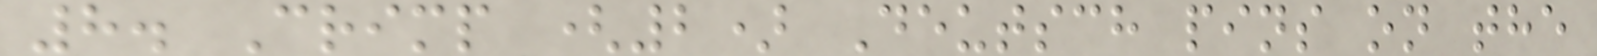8. Crimp (2) Deutsch pins on the
